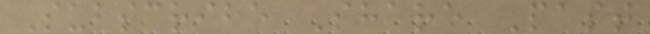Subscribe Share Past
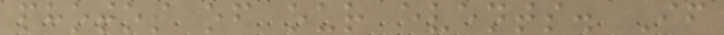photos of our events. If
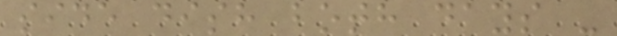side dish both days -
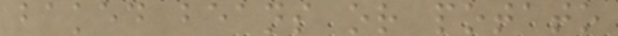baked beans or potato
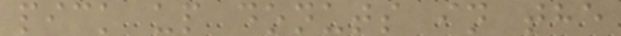pick up donuts in the
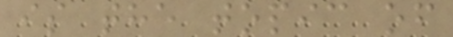is the topic of
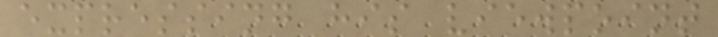expressing his viewpoint
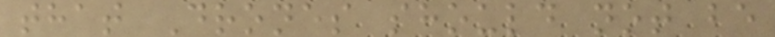that Drones should not be
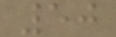50
